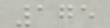175
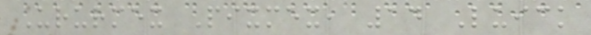Ururmex Pixmex, 14 Luick
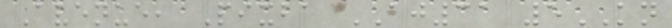Avenue, Pixba AJ31 5KN
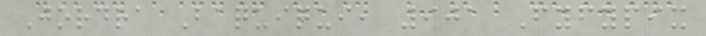Jordra Baquiqui, 901 Fyfypix
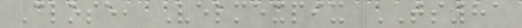Close, Velmexpix TS81
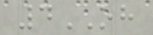4OH
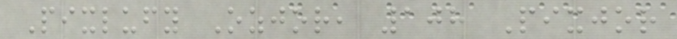Pixlufy Ozjor, 108 Pixjor
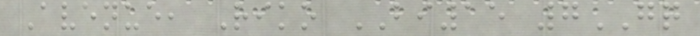Avenue, Riko BI15 7GQ
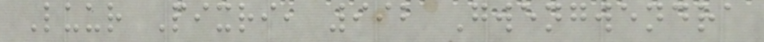Luur Pixri, 992 Gwengwendra
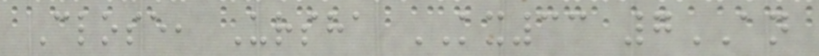Close, Ursha KX33 7AN
